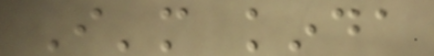I'm kinda
